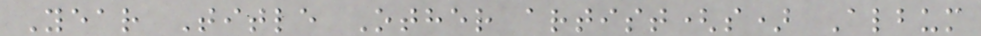Year Title Other artist(s) Album
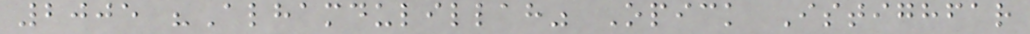2005 "Alhamdulillah" Opick Istighfar
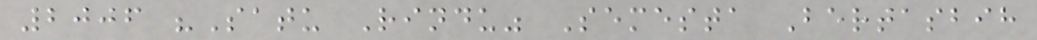2006 "Satu Rindu" Semesta Bertasbih
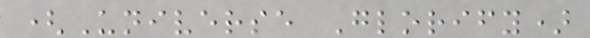(Universe Glorify)
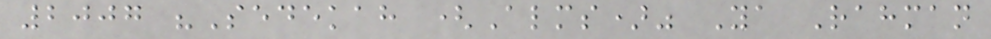2007 "Sedekah (Alms)" Ya Rahman
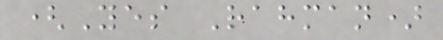(Yes Rahman)
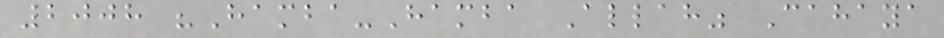2008 "Hamba-Hamba Allah" Cahaya
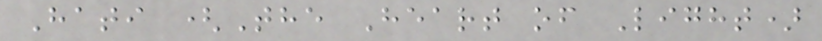Hati (The Heart of Light)
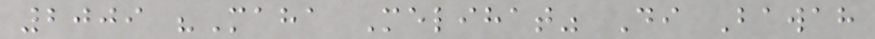2009 "Maha Melihat" Di Bawah
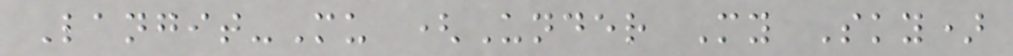Langit-Mu (Under My Sky)
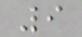9
